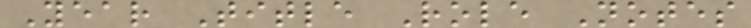Year Title Role Notes
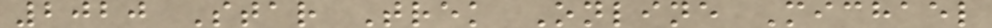2020 Star Trek Online Michael
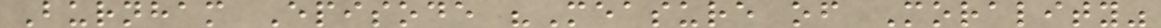Burnham Episode "Measure of Morality"
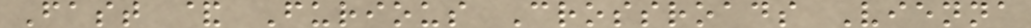Fast & Furious Crossroads Vienna
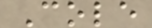Cole
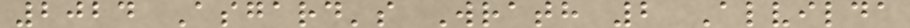2024 Asgard's Wrath 2 Alvilda
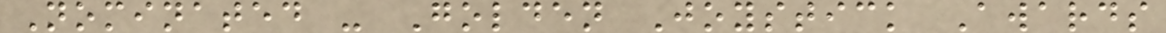Nominated - Golden Joystick Awards
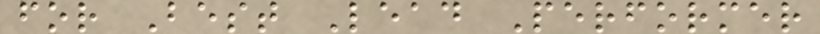for Best Lead Performer
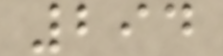294
